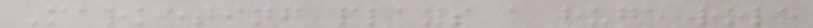Marketing plays a huge role
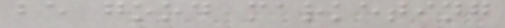be good marketing
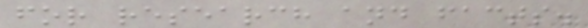for research and facts.
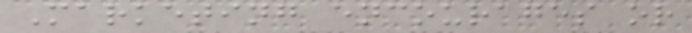Marketing encourages or
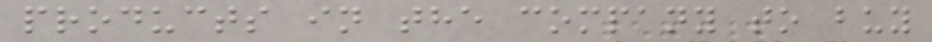products in the company to buy
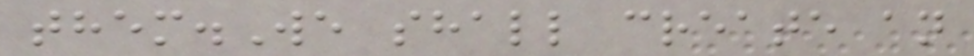them.We shall create an
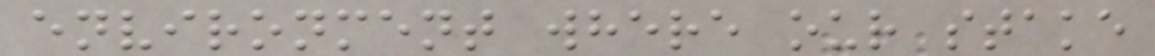environment where our stake
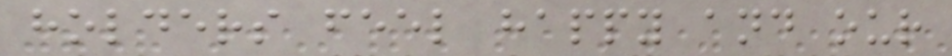holders feel happy and our
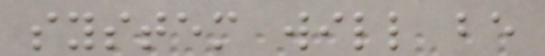system will be
